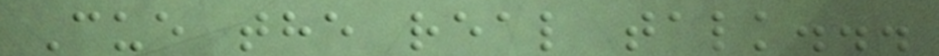Cue the real talk...
